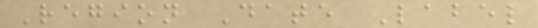Region Date Label
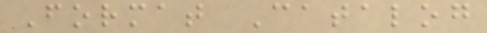Format Catalog
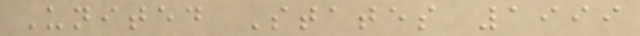United States 1999
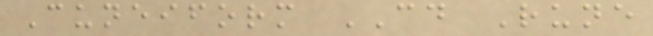Cuneiform CD Rune
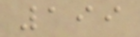199
